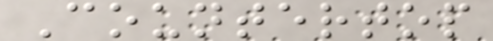Countertop
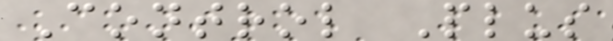Control Plus
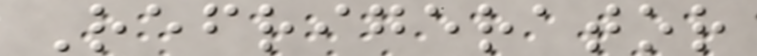Refrigerator
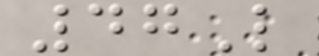47L
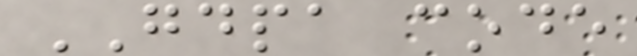GDPA code
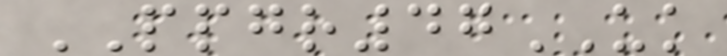PPGR47UK
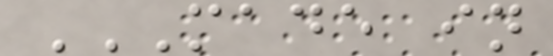MADE IN
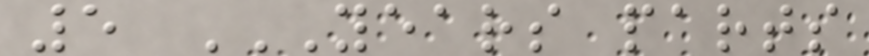5 YEARS PARTS
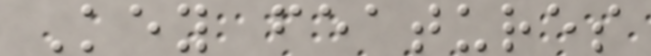Key features
